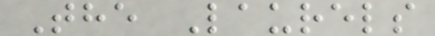The Laurels
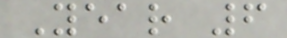Year 6
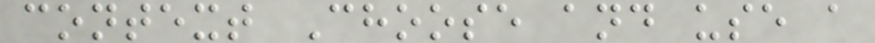context Choose and use a
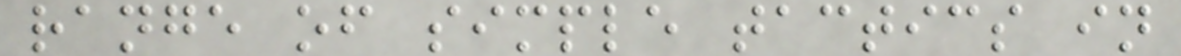range of simple tactics in
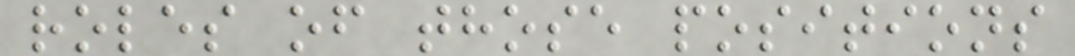roles of those positions
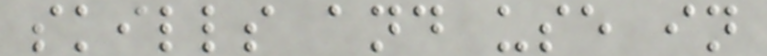skills and use in
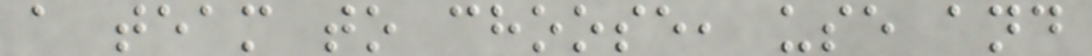a team to choose, use and
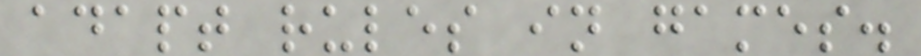adapt rules in games.
